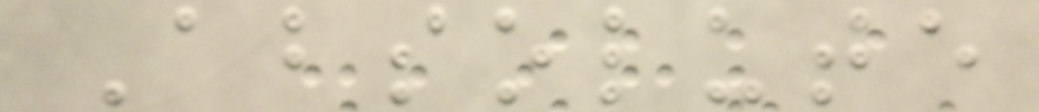Absolute
